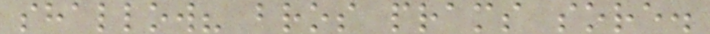shallow? bros prams sore.
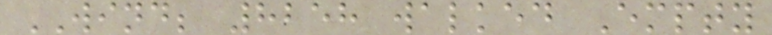WIND; 8258 walked Empty
